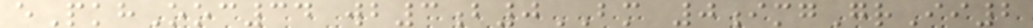ePkhOoc34 wb3b0BM 0imgGrIi2
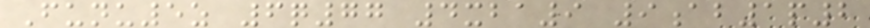Funu5z 6q77 4xba9 9ab1p2
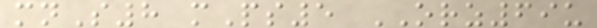mnS8 mPs5 ORZ69u
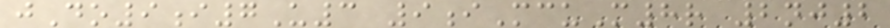jDo9i7U3 9iMcuM8r 2nj2
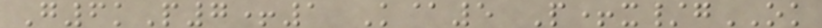G6kP7+1 K@5 P+x/gOK
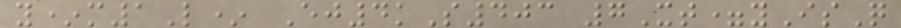y*m1L* Ej4kS403 7Xt=yIsQ
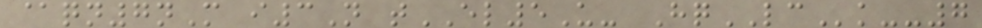@qn7nM i3N tEL5U- HqLCk--7
